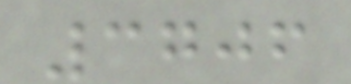3706
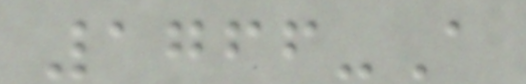1766-A
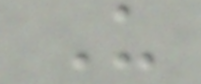U
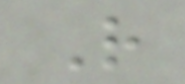R
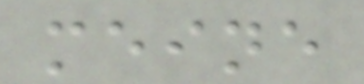meine
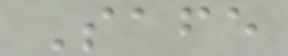Safe
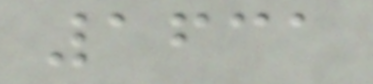1631
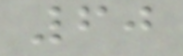60
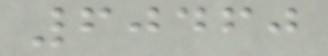60460
